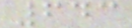643
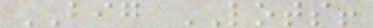BIG LOTS!
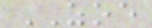ZOE
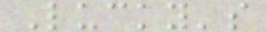Lucky's
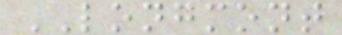LONGMONT
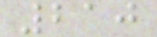210
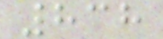838
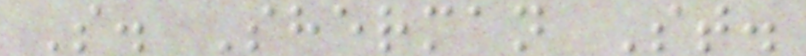S. Sherman St.
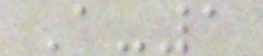A-1
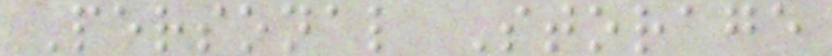Personal Storage
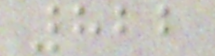822
